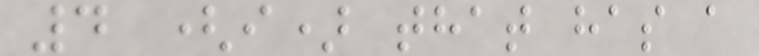4 (i) that has a
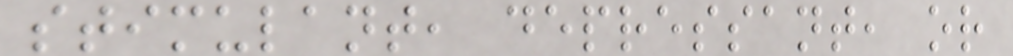stimulant, depressant, or
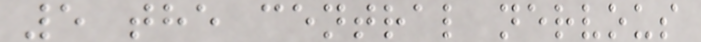5 the central nervous
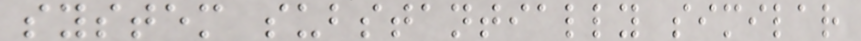system substantially similar
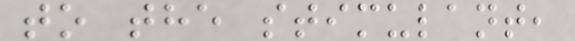to the stimulant,
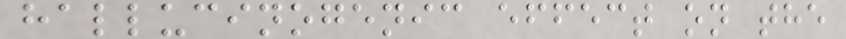hallucinogenic effect on the
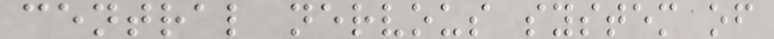central nervous system of
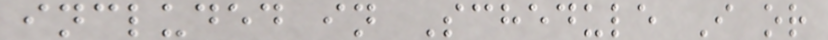included in Schedule I or
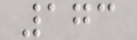173
